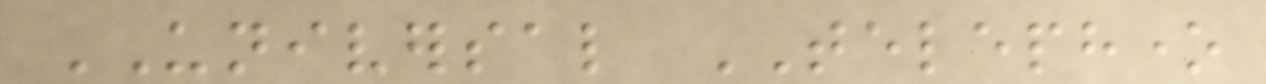UNIVERSAL TELEPHONE
